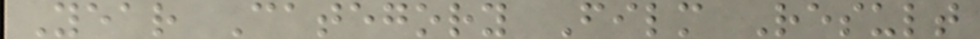Year Category Film Result
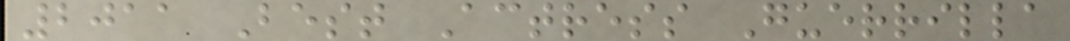2011 Best Actress Guerrilla
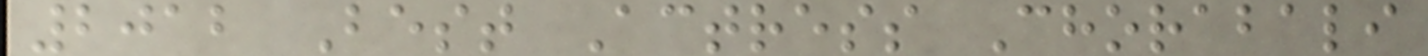2012 Best Actress Chorabali
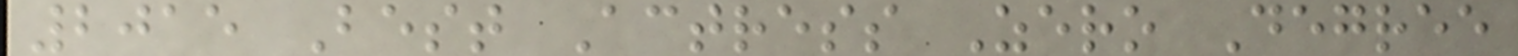2015 Best Actress Zero Degree
